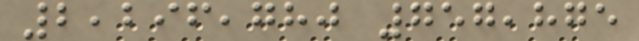2,296,780 757,875
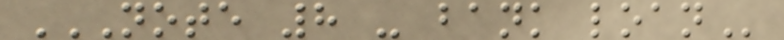NOTE 8 - BANK LOAN
